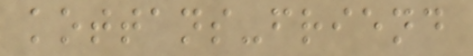kottans-friend
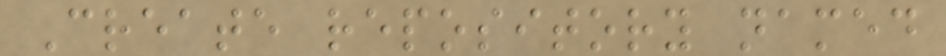Create repository named
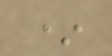*
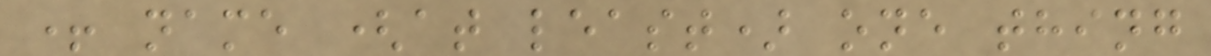+ name (at least) one thing
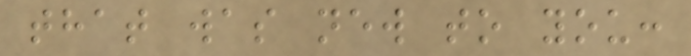that was new to you:
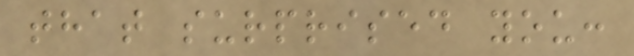that surprised you:
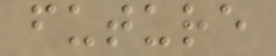future
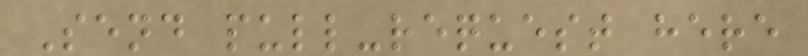Send pull-request here
